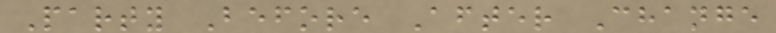Party Before After Change
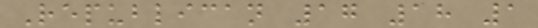Republican 17 18 1
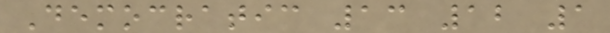Democratic 13 12 1
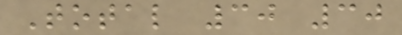Total 30 30
